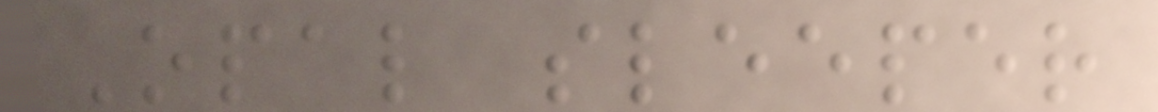Opal sleeper
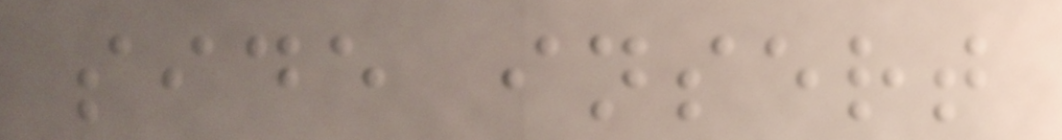side insert
